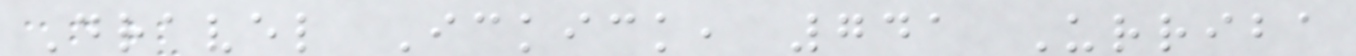Dravel Ickick, 741 Urriba
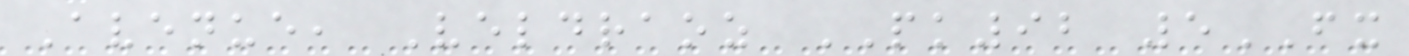Avenue, Veldraoz PK92 5FX
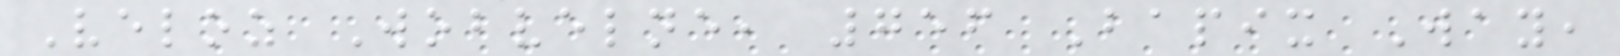Veloz Wobvelne, 756 Bapix Way,
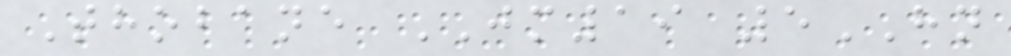Thobane JM19 5HN
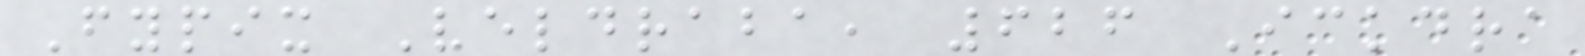Fypix Veldraba, 626 Ickdra
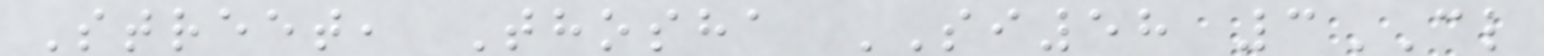Street, Thosha SI58 3CL
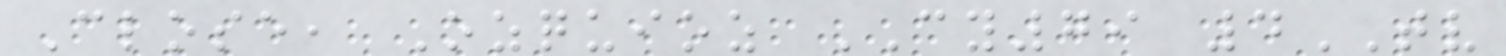Close, Ozquioz CY79 4TV
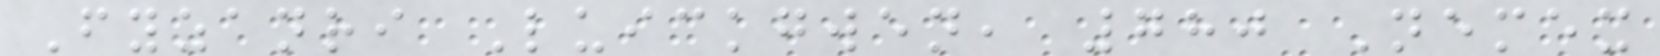Fyzanri Luickgwen, 780 Nemex
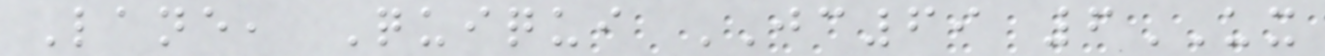Lane, Quiqui JC69 6UX
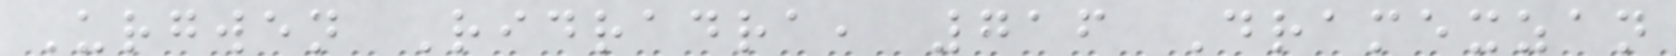Urgwen Ridradra, 716 Dramexzan
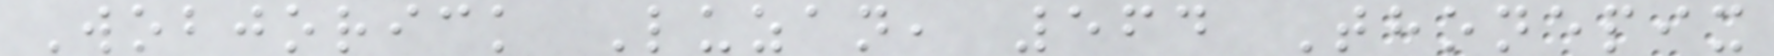Wobjorick Luzan, 564 Thonepix
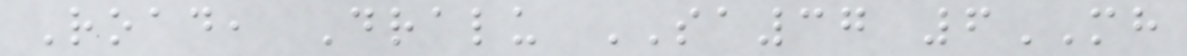Road, Dralu SA37 6MH
